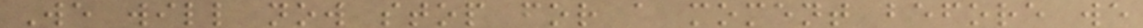We will now stop for a moment before we
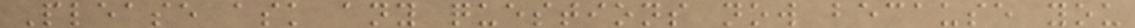Please ask any questions now because you
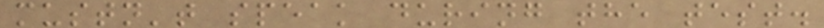mustn't speak during the test.
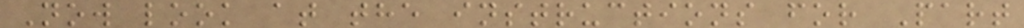Now look at the instructions for Part
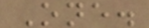One.
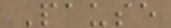Pause
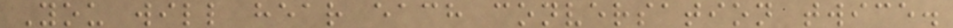You will hear each conversation twice.
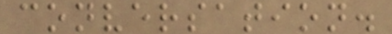conversation.
